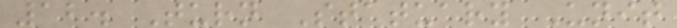12. Turn Statuary Unit
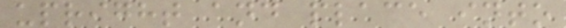upright and place into
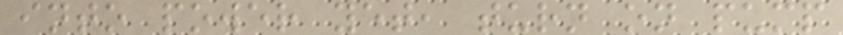into power yet, turn on pump
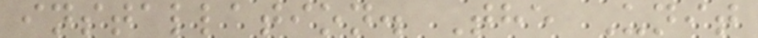installation. The Unit
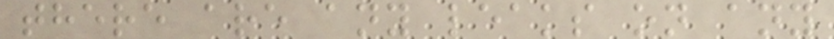there are any leaks on any
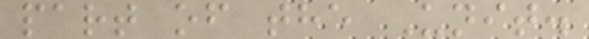part of the Unit.
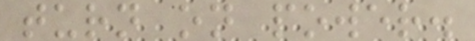turn on power.
